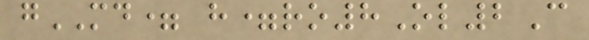gMD= h=ro8Ol2C
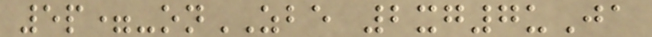5p=-onZBE 2xg7uJa
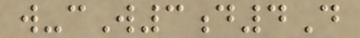w-cW3d4D
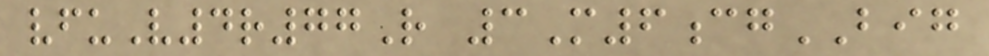vfuV4r77R 3M6cgBIG
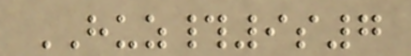HUZ#9s7
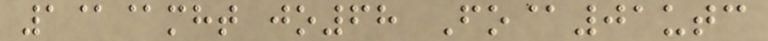1@@mht jo68 Fo@01utc
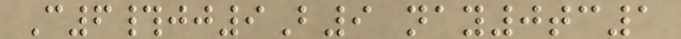C6#jj9B9 nay0tc1
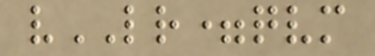vLR=qvm
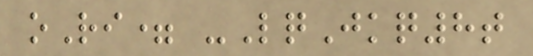oRi= -LqJkq8t
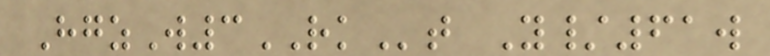HgzW3RKt Y/61w
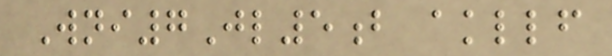Wni7Jl5b akllf
